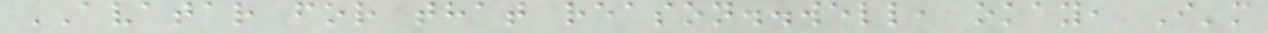AVATAR for that reason..well, okay, I'm
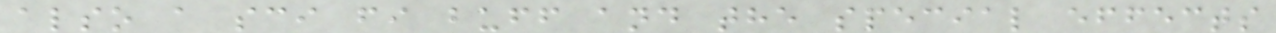also a sci fi buff and the special effects
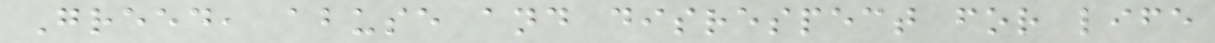Greed, abuse and disrespect for life
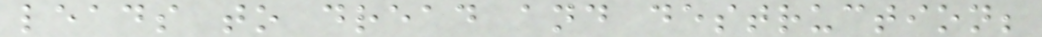leads to dread and destruction;
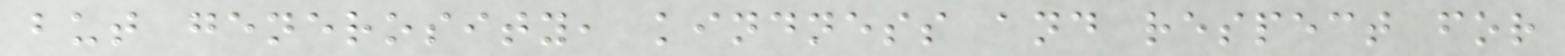but generosity, kindness and respect for
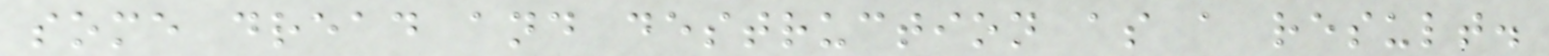some dread and destruction as a result.
